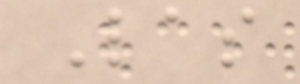Las
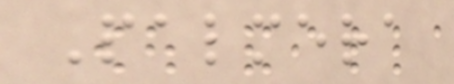Palmera
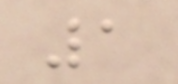1
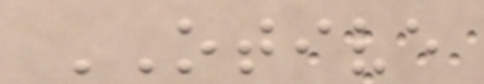OTIVE
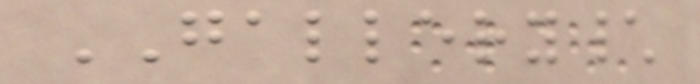GALLERY\
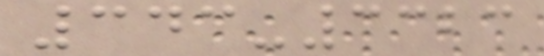343-3323
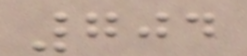704
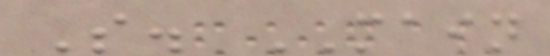S. MAIN
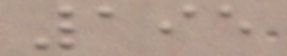195
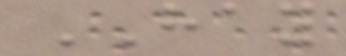HAY
